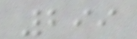299
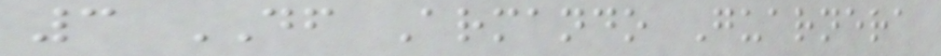3 DF Armando Guarnera
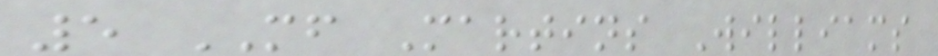5 MF Martins Williams
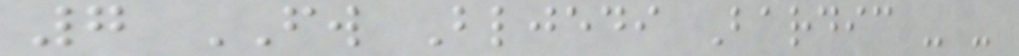7 FW Bljedi Bardic - -
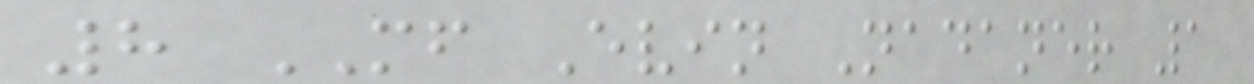8 MF Evin Nadaner 1
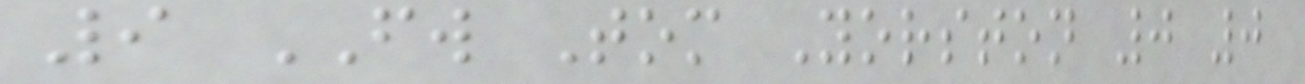9 FW Tom Yorston 0 0
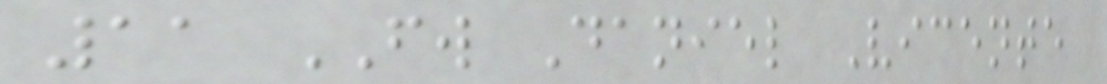11 FW Daniel Vicente
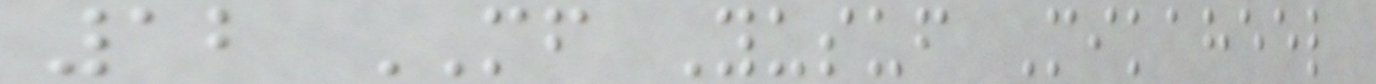12 MF Yusuf Mikaheel
